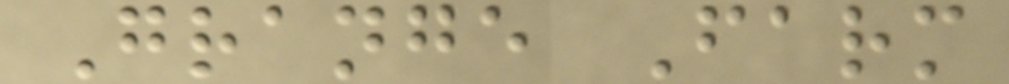Grange Farm
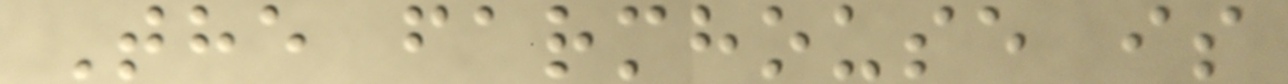The farmhouse is
